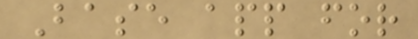Base app for
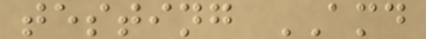testing AMD
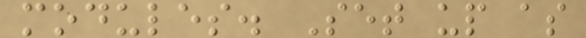modules. Set up as
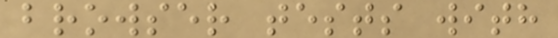browser tests with
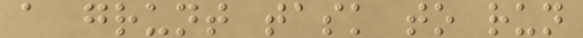a grunt task to run
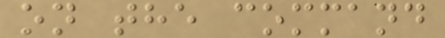on the command
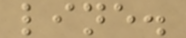line.
